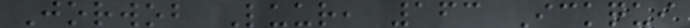Jorwob Luur, 163 Ickqui
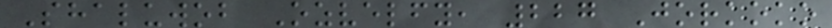Shaluwob Ozvelfy, 227 Jorkoko
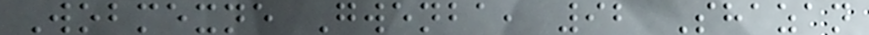Wobmexne Gwenba, 92 Shazan
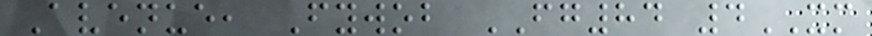Avenue, Fywob FG84 4XM
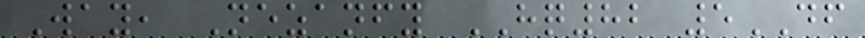Way, Nezanfy HQ82 5DF
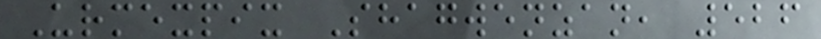Urmexpix Shagwenzan, 526
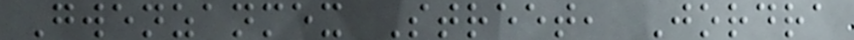Gwenzanmex Street, Jordra
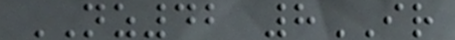NZ42 8IR
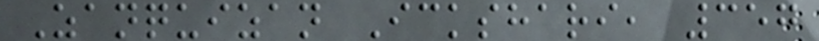Zanquizan Ickshari, 357
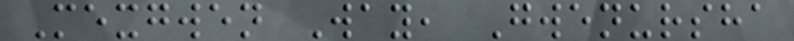Mexgwen Way, Gwenursha
